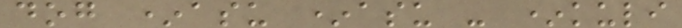dog *asu *asu - *kuli
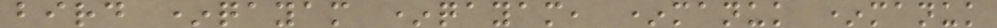bird *qayam *qayam, *manuk *manuk
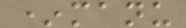*manu
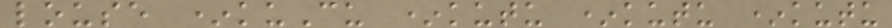louse *kuCu *kutu *kutu *kutu
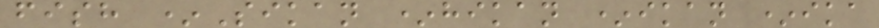fish *Sikan *hikan *ikan *ika
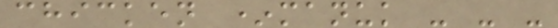chicken *manuk - - -
